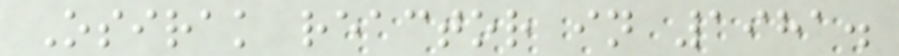Osirak reactor in 1981.
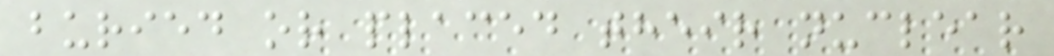buried or placed their nuclear
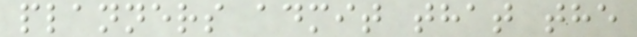planners admit that the
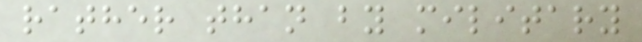rather than by military
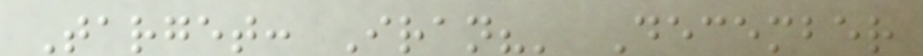Target: Iran?' December
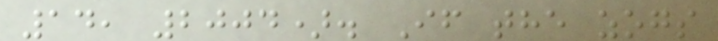14, 2004). If the zogs
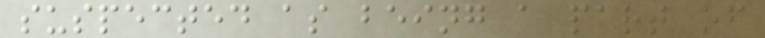suspected as being a part of
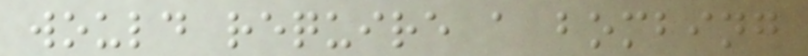would require a bombing
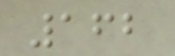162
